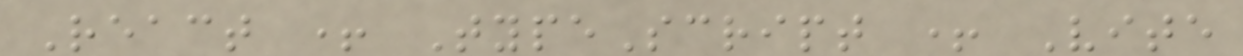React + TypeScript + Vite
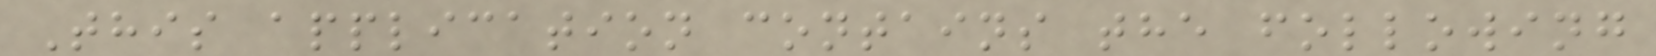This application contains the following
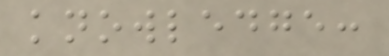knowledge:
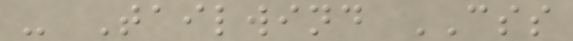- Tailwind CSS
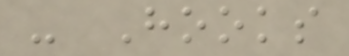- Hooks
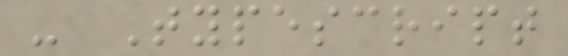- Typescript
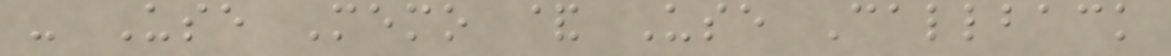- Use Memo & Use Callback
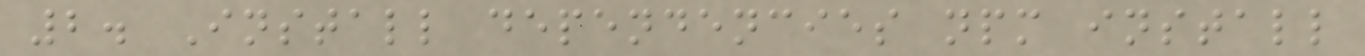2. Install dependencies npm install
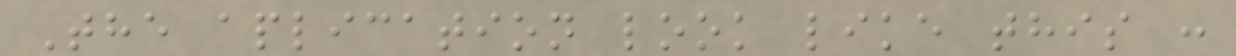The aplication look like this :
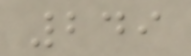249
